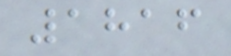1816
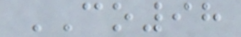CO98
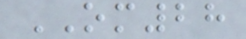OM28
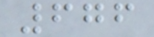676
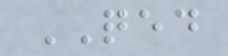QED
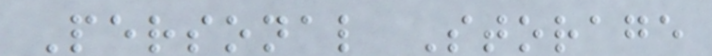Personal Storage
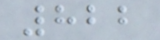822
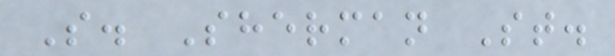S. Sherman St.
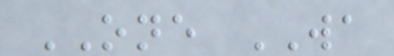ONE WA
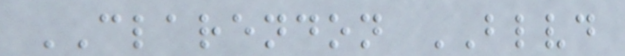CLARENDON BLVD
